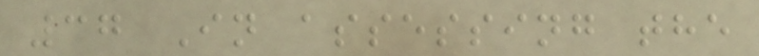37 In assessing the
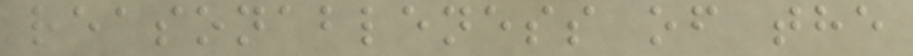reasonableness of the
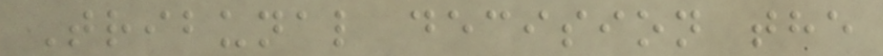Tribunal decision the
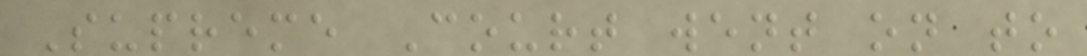Supreme Court went on to
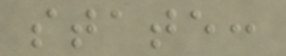state:
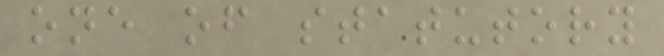one of statutory
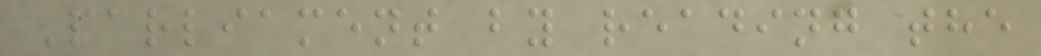Parliament by reading the
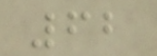62
